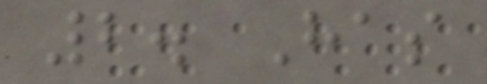2. Has
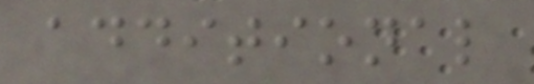additional
